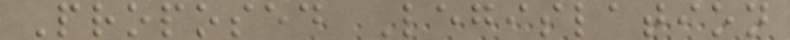Proposed Legislation
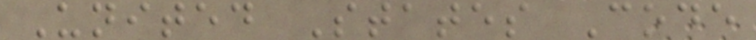United States Code
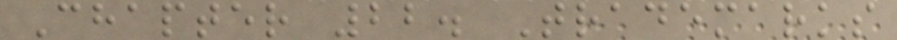Chapter 22. Trademarks
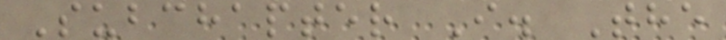Subchapter I. The
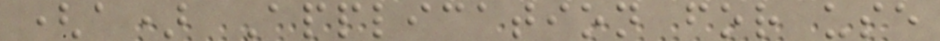(a) Application for use
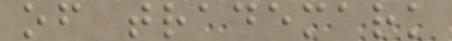of trademark
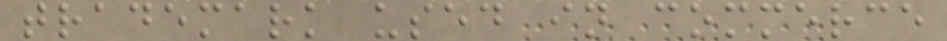trademark used in commerce
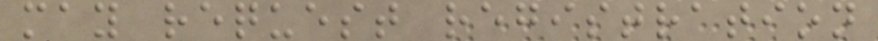may request registration
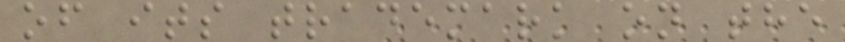of its trademark on the
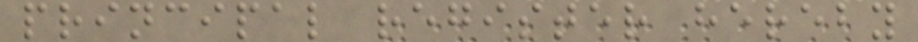principal register hereby
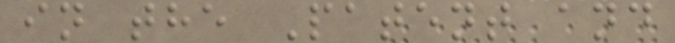in the Patent and
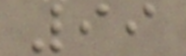99
